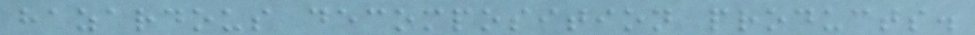hazardous decomposition products.
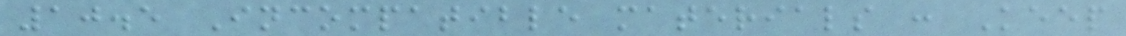10.5 Incompatible materials : Keep
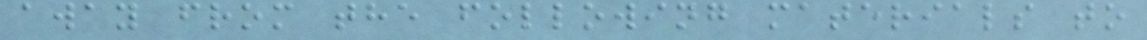away from the following materials to
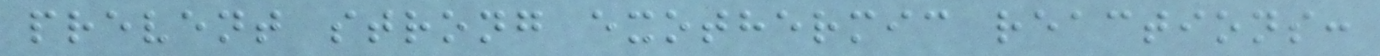prevent strong exothermic reactions:
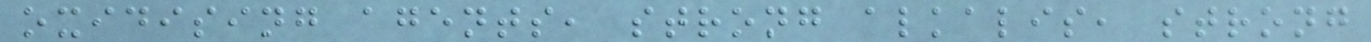oxidising agents, strong alkalis, strong
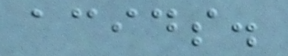acids.
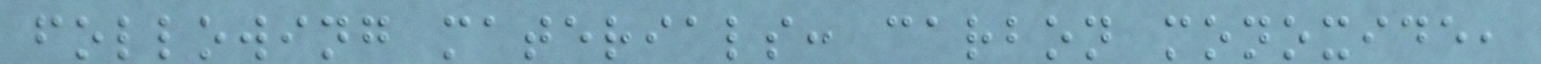following materials: carbon monoxide,
